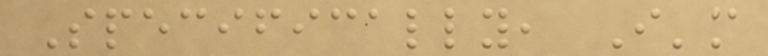Specifically, I'm
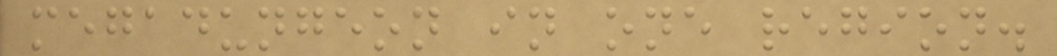megadungeon in one region.
